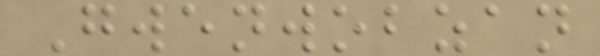Gwenwobzan
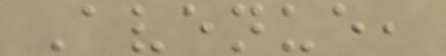Avenue,
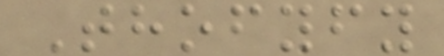Thofyfy
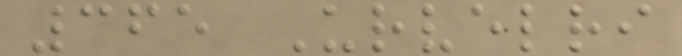365 Urvelri
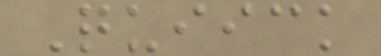Quiick
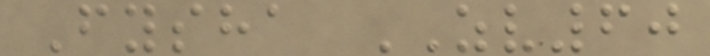Fysha ZV60
